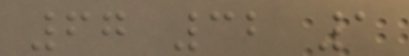67 32 1
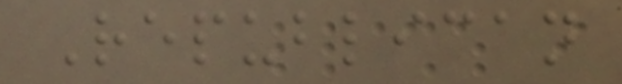Republican
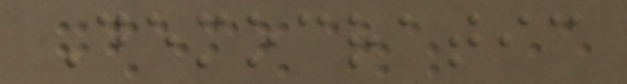Democratic
